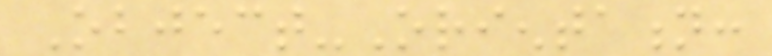Object-Orientation:
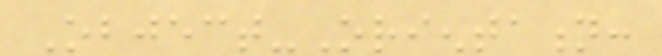Object-Orientation:
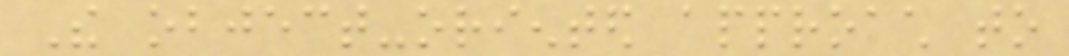The object-oriented approach to
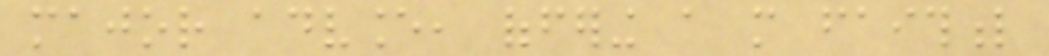major advance, offering a more faithful
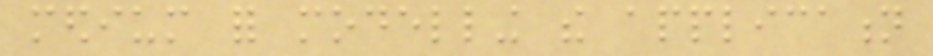medium for modelling the application
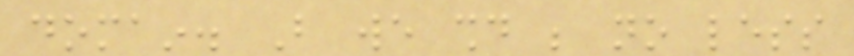domain. But we should be no less
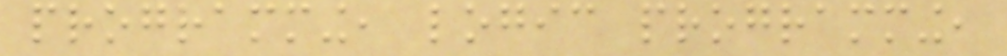programming, logic programming,
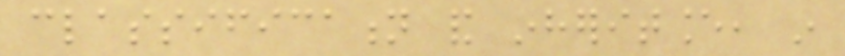classification and inheritance, in
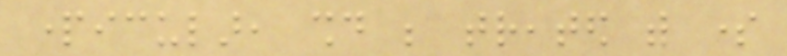particular, should be treated with some
